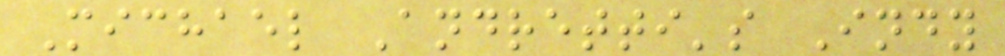Michael Andretti's Indy
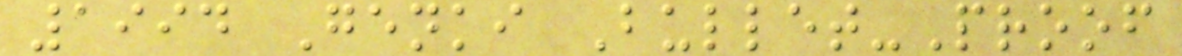1994 Genki Bullet-Proof
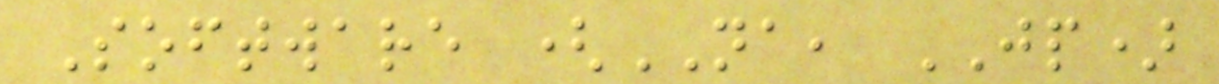Software (NA, JP)
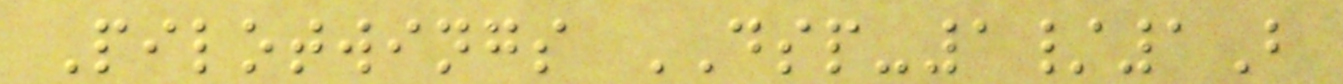Pilotwings DSP-1/1B
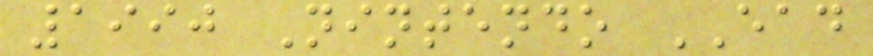1990 Nintendo EAD
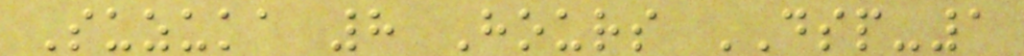Suzuka 8 Hours DSP-1
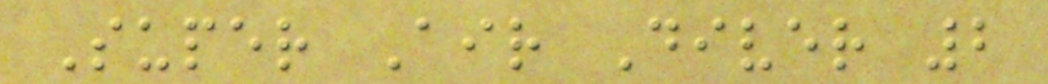Super Air Diver 2
